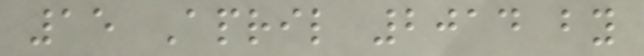15 April 2014 by
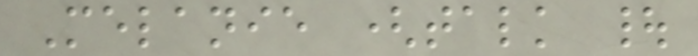Melanie (talk |
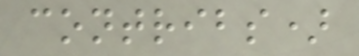contribs)
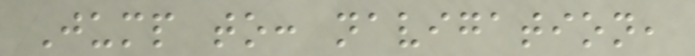Jump to: navigation,
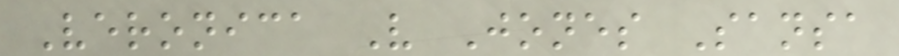Veronica V Jones Sansa
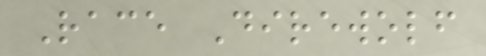Race Direwolf
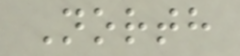North
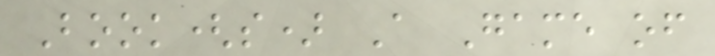Book(s) A Game of
